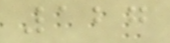127
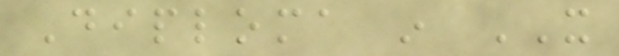Diploma in IT
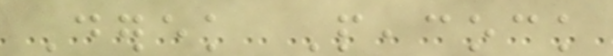Derek Peacock
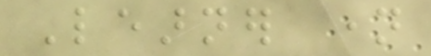Learner name
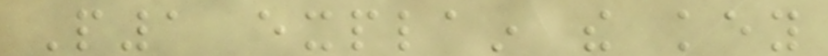P1 explain the key
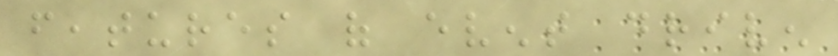features of event driven
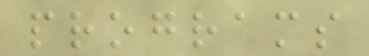programs
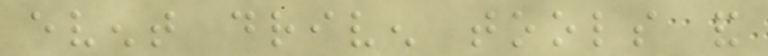event driven tools and
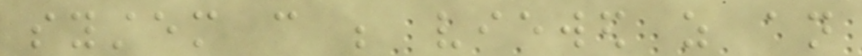system can be viewed as an
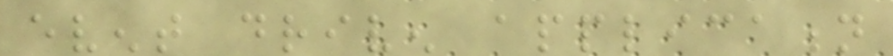event driven application
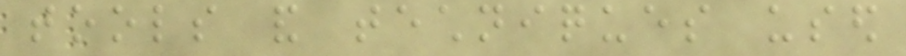tools and techniques used
